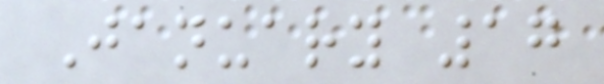January 17
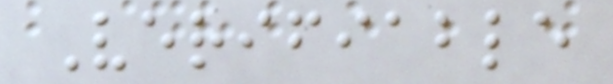Verifiable
